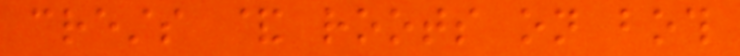crests & roots on both
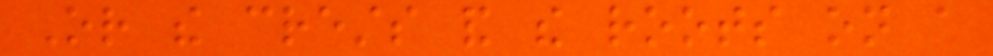Or the crests and the roots on a
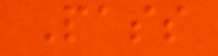Pass
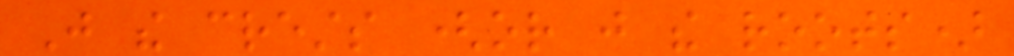Just the crests (or just the roots)
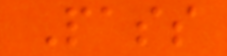Pass
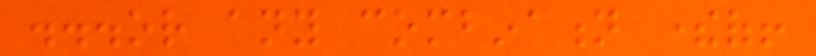...or any combination thereof!
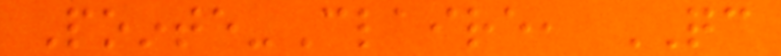Pointe-Claire, QC
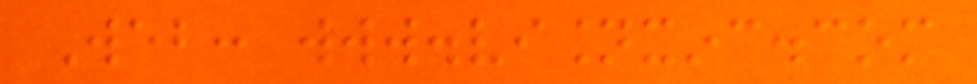Web: www.visionxinc.com
